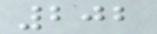202
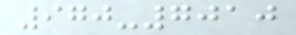970-7010
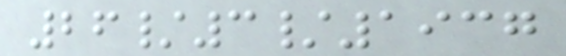26/3/1937
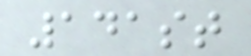141st
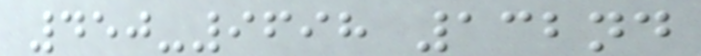450-9698 132nd
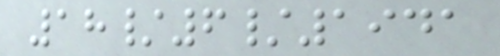18/6/1941
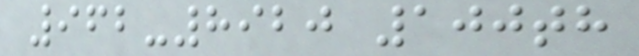962-8920 100th
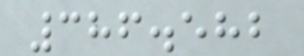386.582
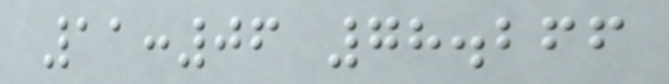11:06 78.266
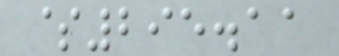$295.11
